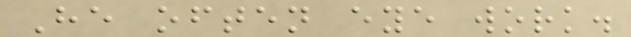He often eye work.
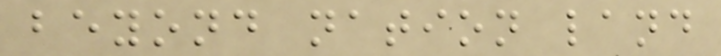beyond nation land
